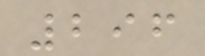296
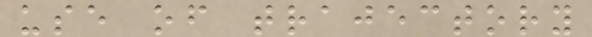use of trajectory
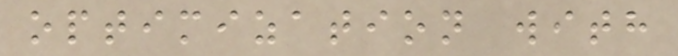optimization with
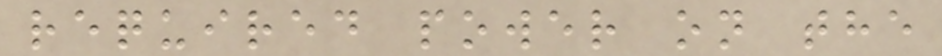required power on the
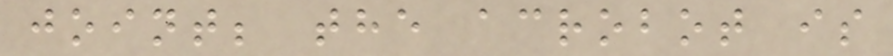joint; the acrobot is
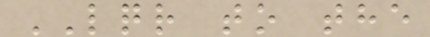LQR to the
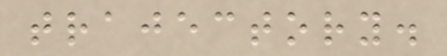trajectory.
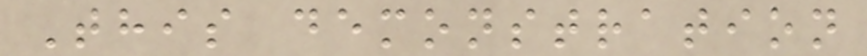This demonstration
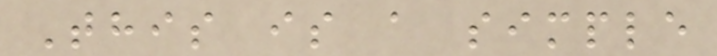This is a simple
